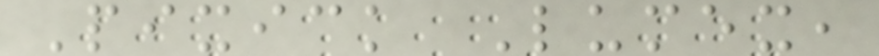Pixick Lumex,
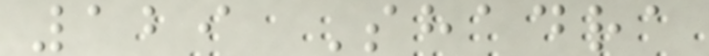129 Shadra
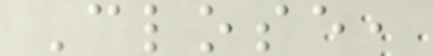Close,
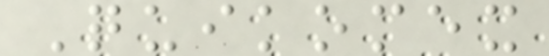Quikomex
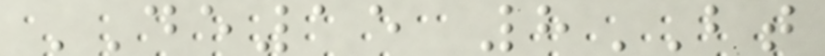DE15 8BT
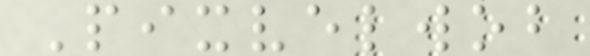Pixvelwob
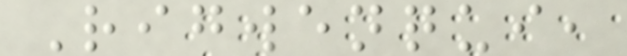Rigwenqui,
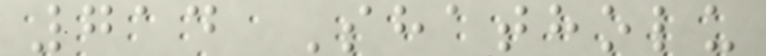714 Shatholu
